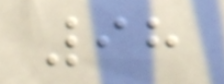98
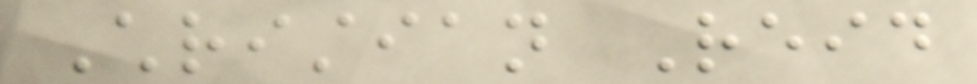Christian Reid
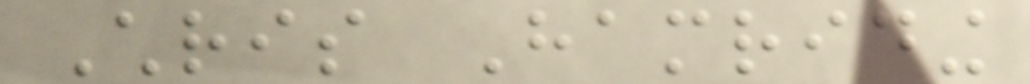Chris Hamriding
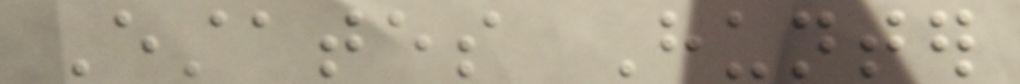Estates Hunter
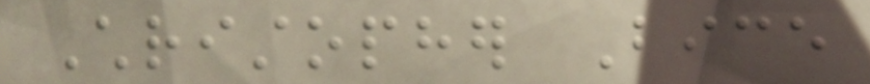Christopher Bice
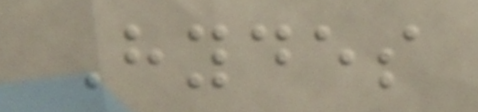Hydes
